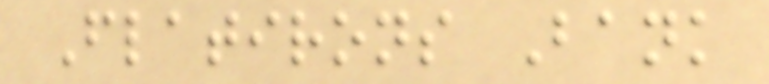Flatirons Bank
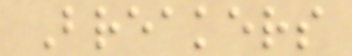Breakers
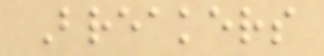Breakers
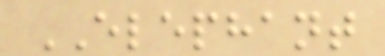ELEPHANT
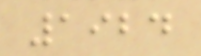1924
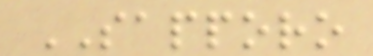SAPPORO
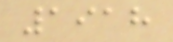1918
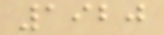1920
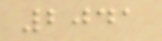2041
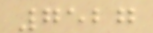7527
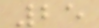25
